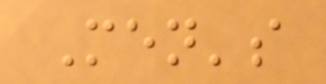Men's
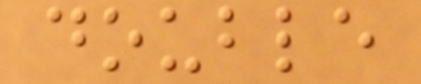double
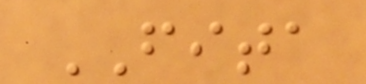FITA
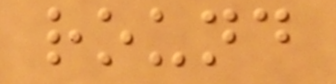round
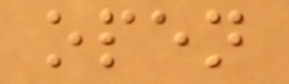open
